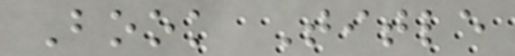Book Title
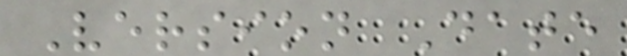Version Date
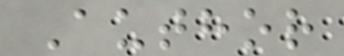Author
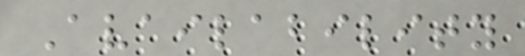Availability
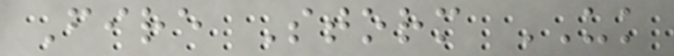Fire Storm UK
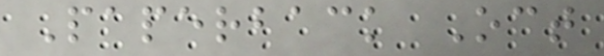Paperback Oct
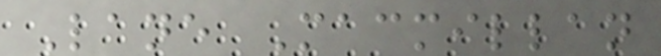Lane Macmillan
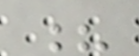?
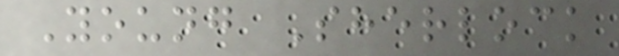Young Sherlock
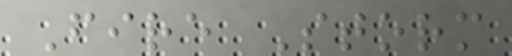Fire Storm
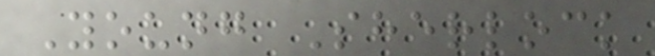Young Sherlock
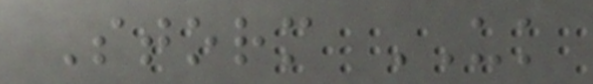Storm UK
